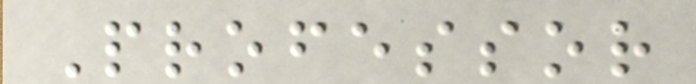Professor
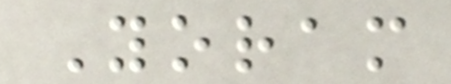Yoram
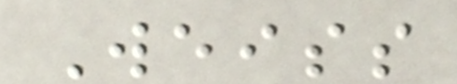Weiss
